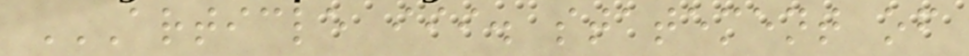ARTICLE III. STATEMENT OF
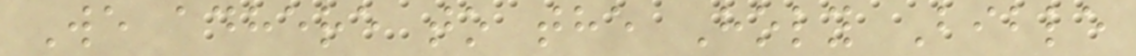We adhere to the Holy Bible
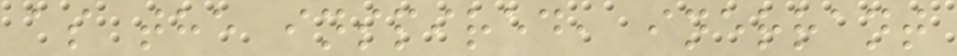as the inspired, inerrant
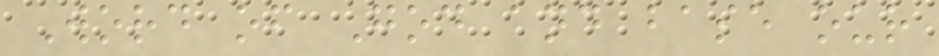Word of God and base our
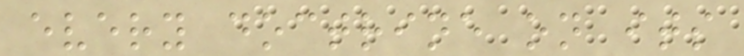every doctrine on its
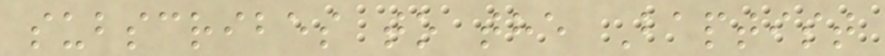subscribes to the Baptist
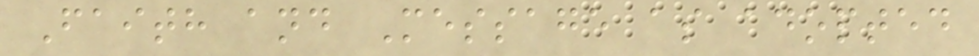Faith and Message as adopted
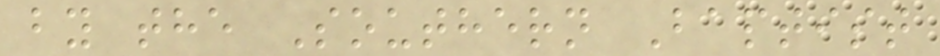by the Southern Baptist
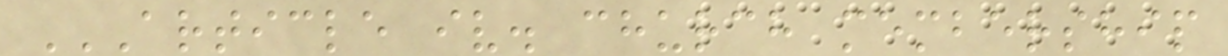ARTICLE IV. CHURCH MEMBERSHIP
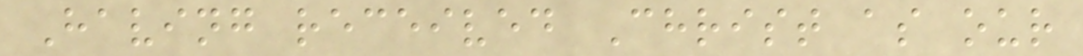Having received Christ as our
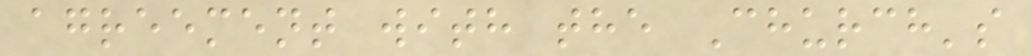agreement with the Church's
